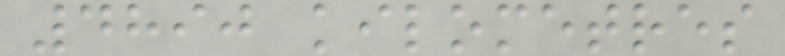4890 kilometres
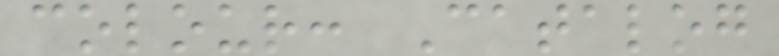colour: Catalog
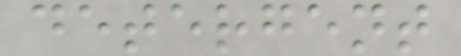detergent
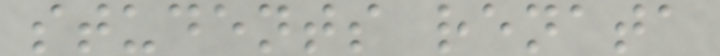students renata
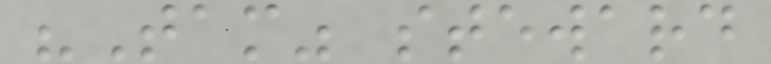"Tam" steward
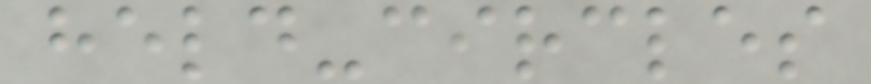held-circles
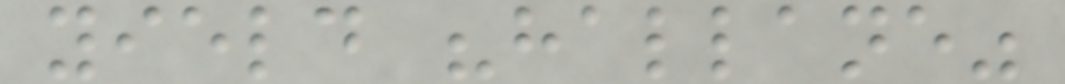yield "hallane"
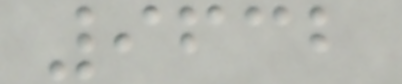9632
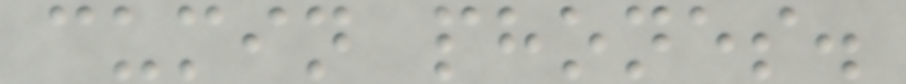cumin phones.
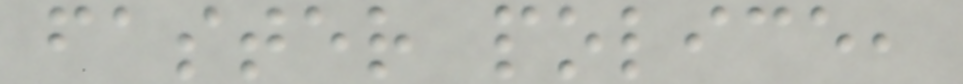faster police,
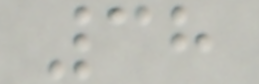38
